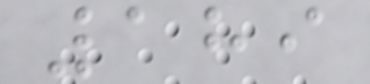189
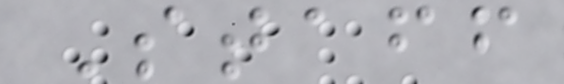Staff
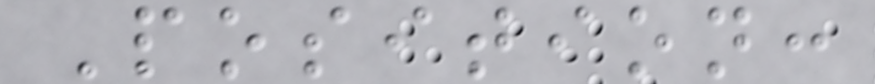Position:
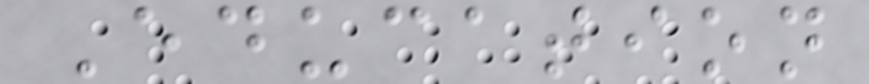Education
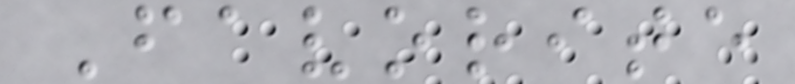Favorite
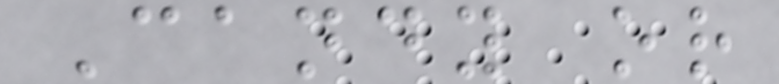Candy or
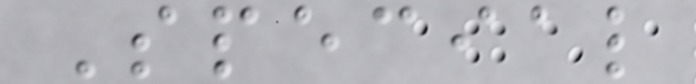Special
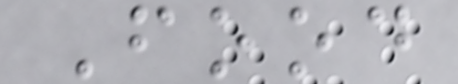Food
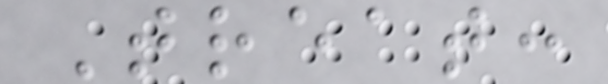Treat:
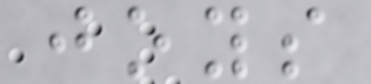joys
